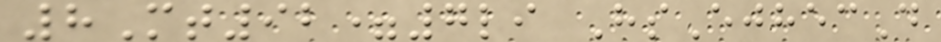8Mt92=7li HsEjhecD
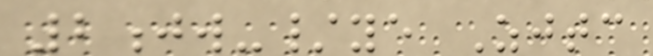2jw-/ye Zjtc
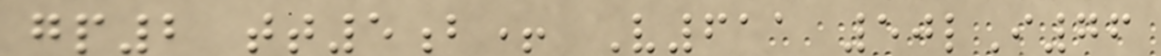gp2 tt5b+ V611 50lI76
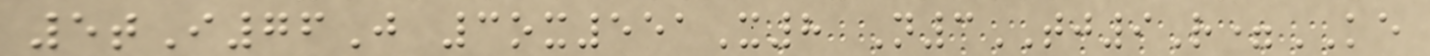5tI76J 3ox551X8 N3TJ9R=KE
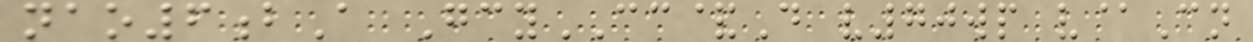nao6bA GcyCC&D v70wp v@Cn
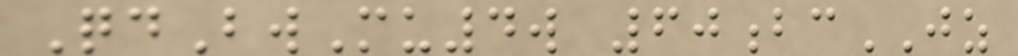QdBwMu4w 60bcJZ
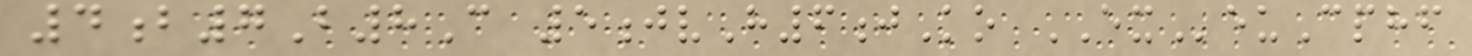4b7B8C 5jvH6jKo EXeuCphf
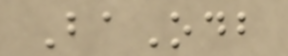BaOdb
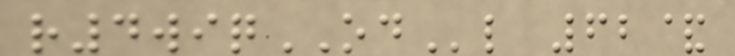r4wiqODl 62&
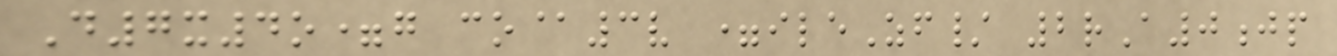D7x4o=g co@3v =ileZf/ 2rA0jp
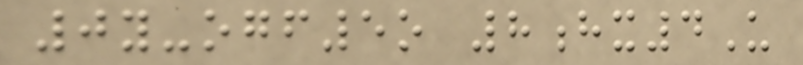0y-ogf5o 8hx4U
